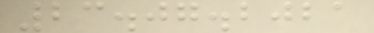23.07.2021
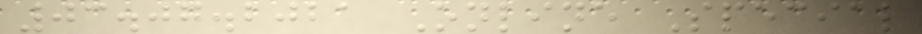03.07.2021 Online Special
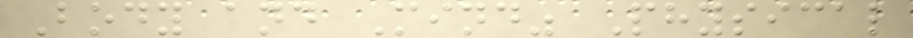Body and Mind" Physical
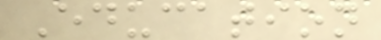Education
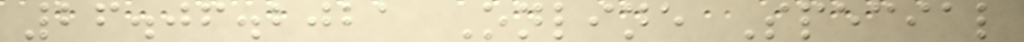26.06.2021 Online Special
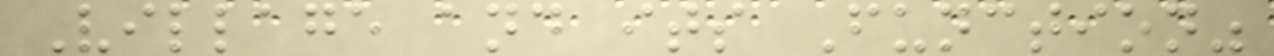Village and its Function"
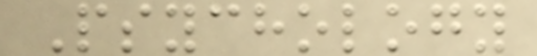Psychology
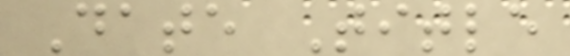Date Title
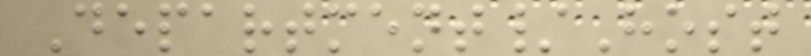Department/Host
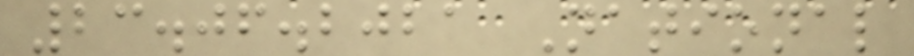23.06.2021 National
